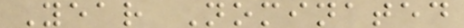Year Nominated
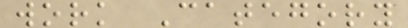work Category
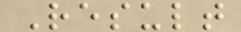Result
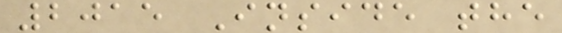2015 Inside the
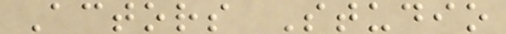Actors Studio
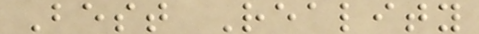Best Reality
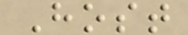Host
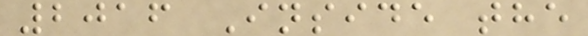2016 Inside the
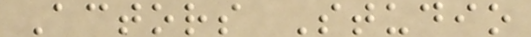Actors Studio
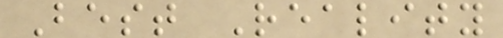Best Reality
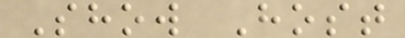Show Host
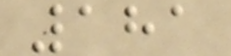181
